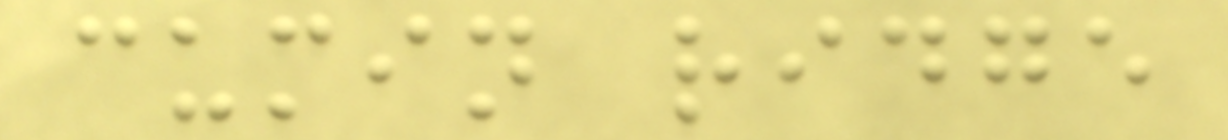cumin ridge
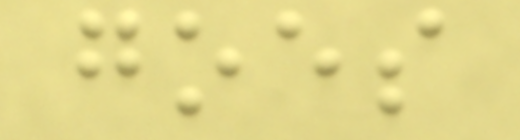goes
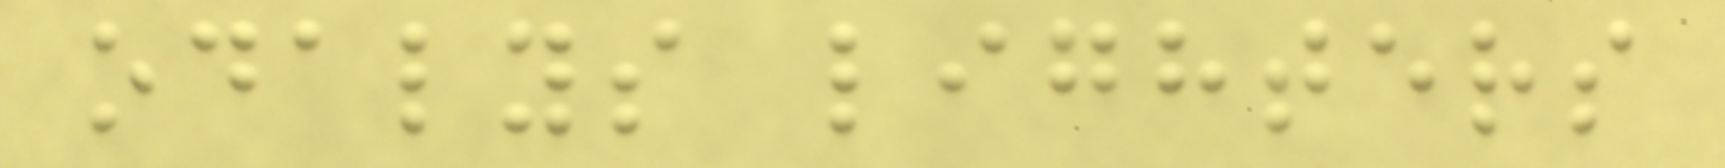odalys lighters
